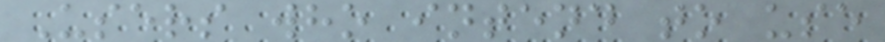Users who intend to use
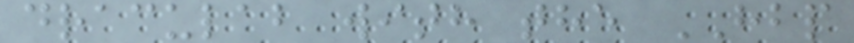draculab with the HBP
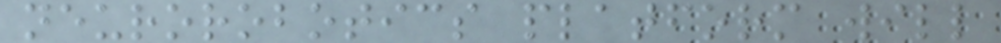neurorobotics platform will
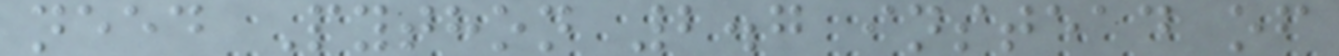need Python 2.7 instead of
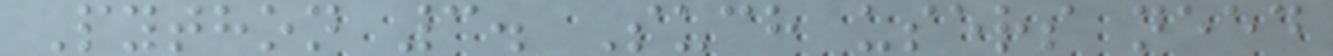Python 3. Such users need
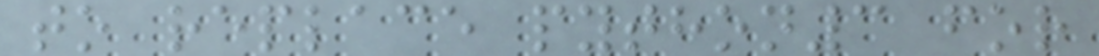to replace python3 for
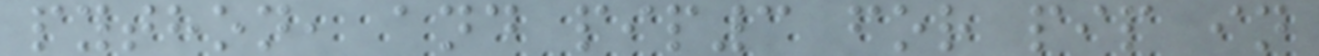python, and pip3 for pip in
